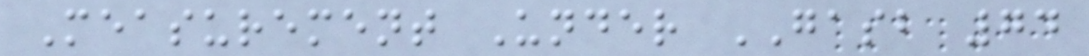Measurement Under GASB 74
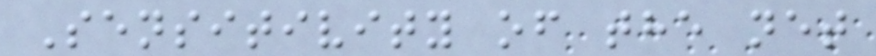Sensitivity of the net
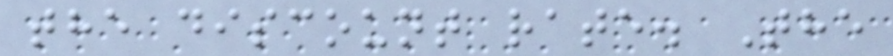the discount rate. The
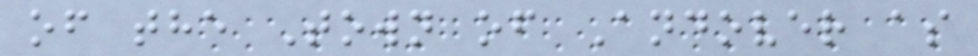of the Town of Andover as
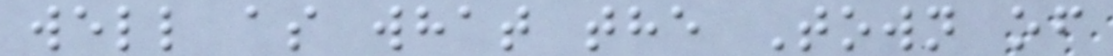well as what the Town of
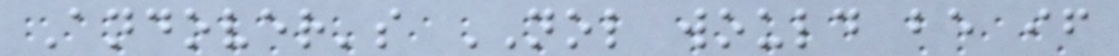Andover's NOL would be if
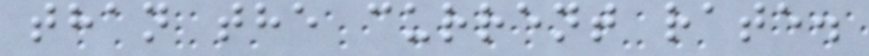than the current rate.
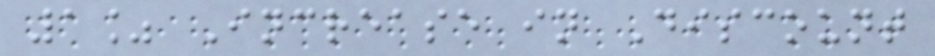1% Increase in Discount
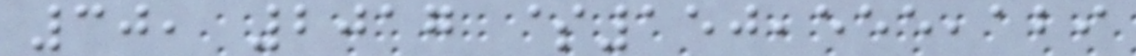30, 2017 $150,555,129
